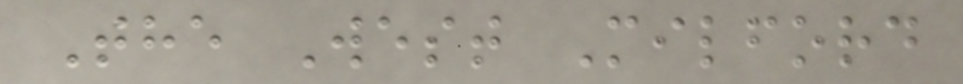The West Milford
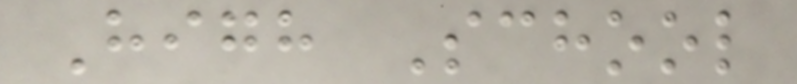High School
